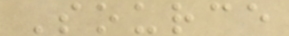Source
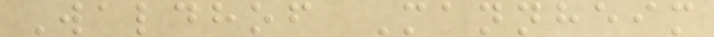Waldhof Mannheim
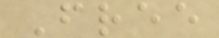Free
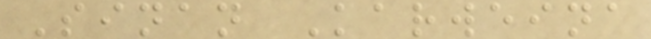Sinan Karweina
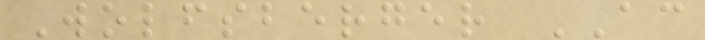Wolfsberger AC
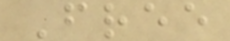Free
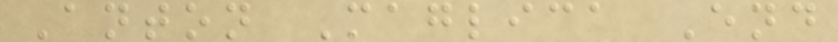Anton Maglica End
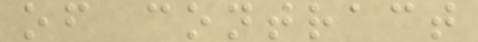of contract
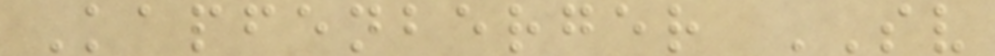Kapfenberger SV
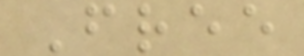Free
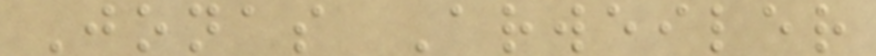Jonas Arweiler
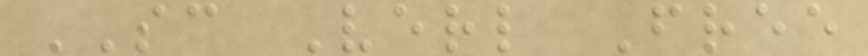SC Verl Free
